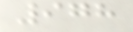978
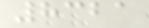8321
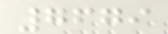7679
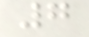7
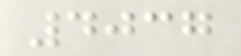4037
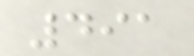491
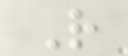R
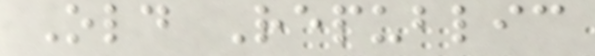Old Republic
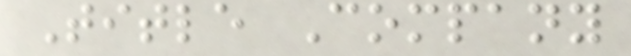Title Company
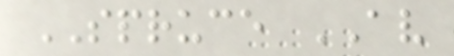SPRUCE AV
